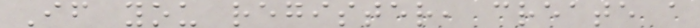If you register, create a
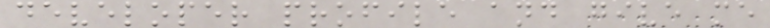developer profile and give me
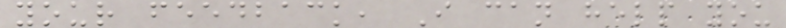your feedback, I can help you
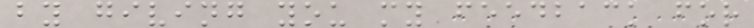by giving you my feedback for
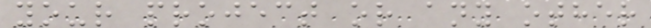your project or any other
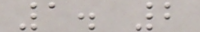1. 2
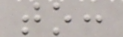to:
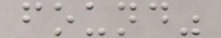found"
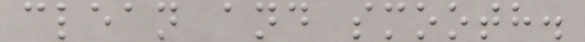clean and smooth.
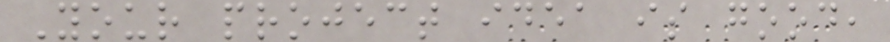Your project idea is good,
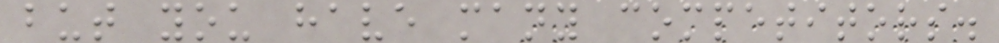but you have many competitors.
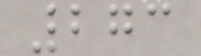273
